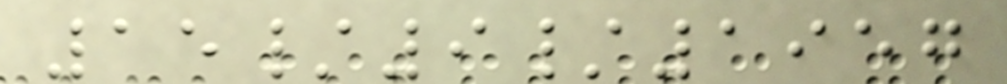15/9/1957
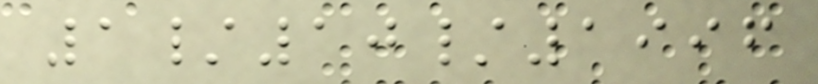1/10/1996
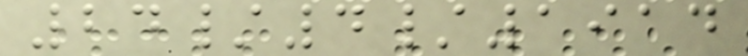24/4/1914
